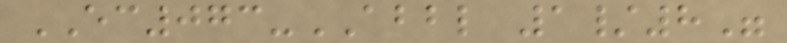EC073-ABBL 1/8"
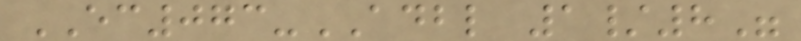EC073-ADBL 1/8"
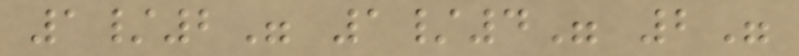1/2" 1/4" 2"
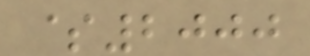$2000
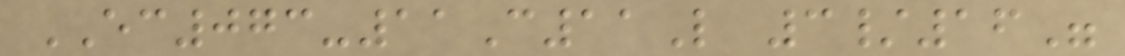EC073-11C11L 3/16"
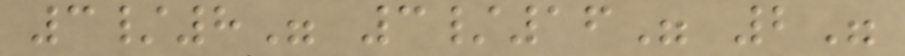3/8" 3/16" 2"
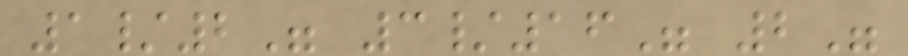1/2" 3/16" 2"
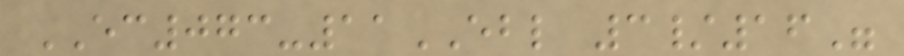EC073-11EBL 3/16"
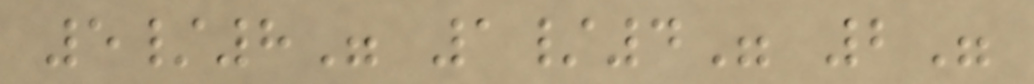5/8" 1/4" 2"
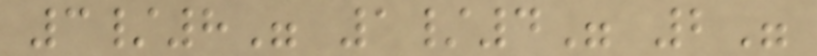3/8" 1/4" 2"
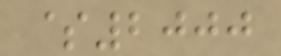$2000
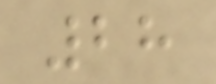28
